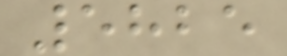5825
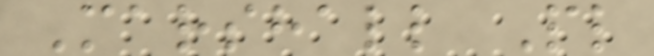Marshall Pl
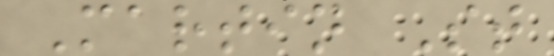Martin St
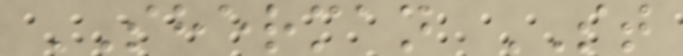SHERMAN ST
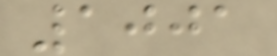1001
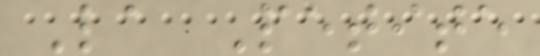La Petite
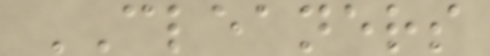CLEANERS
